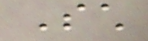Such
